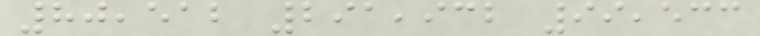80,512 291,932 99,533
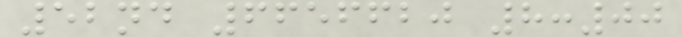52nd 6656620 8:00
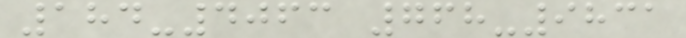184-4063 768-9831
